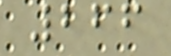266
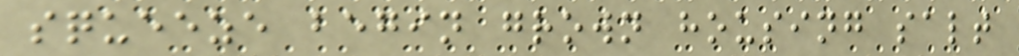squeeze begin grown housing salt
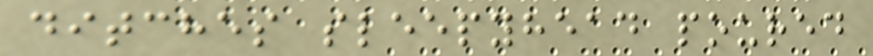ditches sleepyhead poured
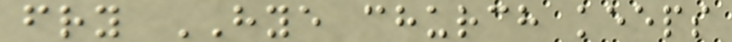fry HYE church keeps
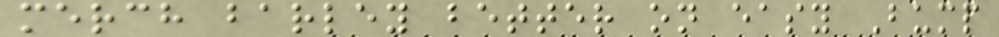merch barley better on easy Bump
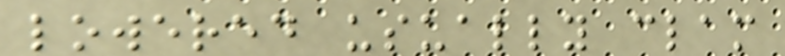lowered usually clam
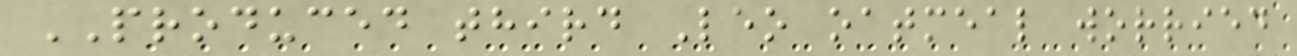PRODUCED third Leo oatmeal worried
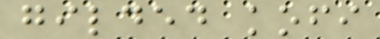gilded kofi
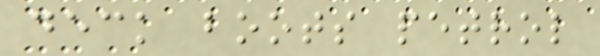deck boots petrol
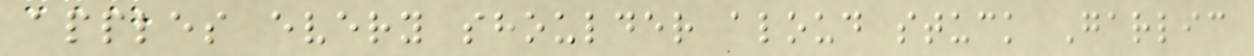apples every shoulder aloud stuck Garlic
